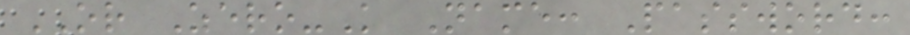OR Zero-K Name: Password:
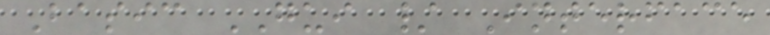Basic GUI / Interface
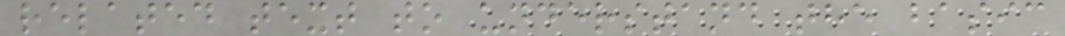related text to understand the basic
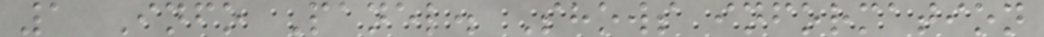1 Info Panel. Shows information
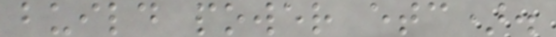build power etc).
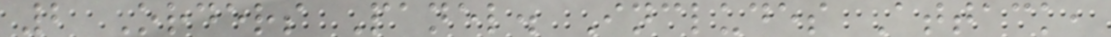2 Orders Panel. Includes Attack,
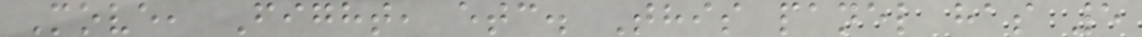Move, Fight, etc. This panel has 5
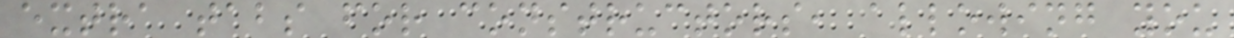extra tabs for constructors, allowing you
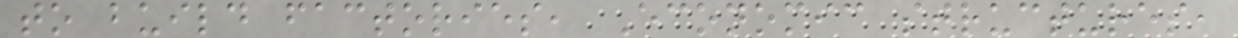to build factories, Economic structures,
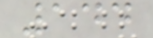144
